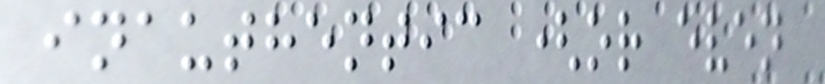inauthentic (or even
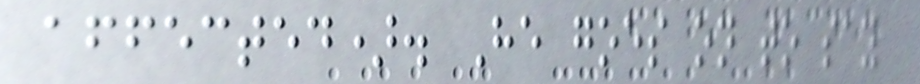affected). He goes on to say
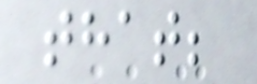that;
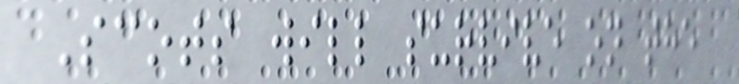Scots will survive on the
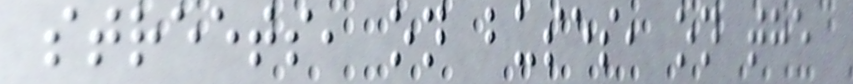streets, on buses, on the
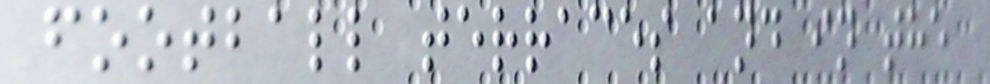football terraces and in the
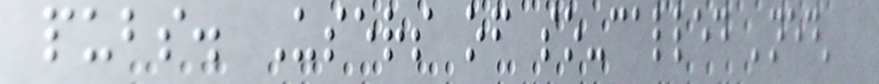pubs. Users of so-called 'ned'
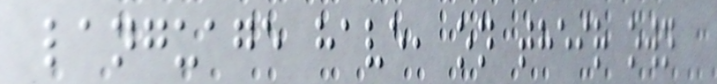language have, on their own
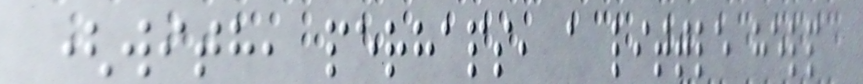(with, perhaps, a little help
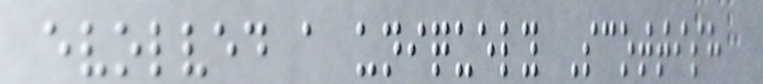evolved a uniquely Scottish
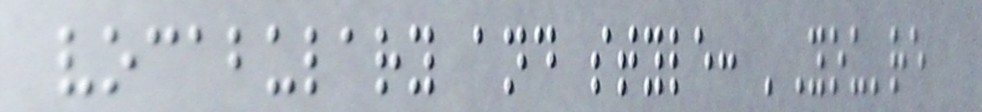vocabulary and style: 'You're
